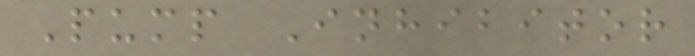Pump Inhibitor
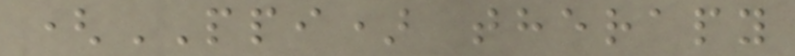(PPI) therapy
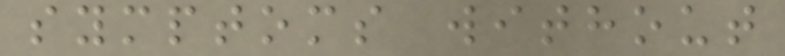symptoms without
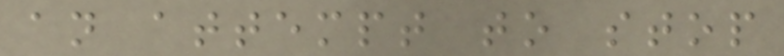an attempt to stop
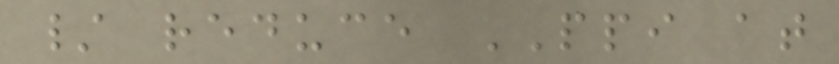/ reduce PPI at
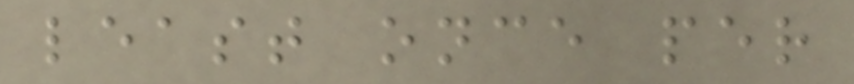least once per
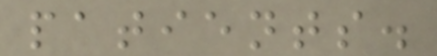patients.
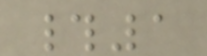#1
